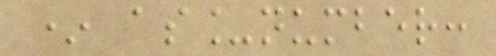* as_number:
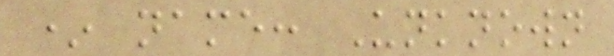* name: Unknown
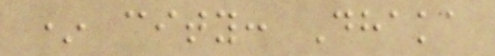* city: Dhaka
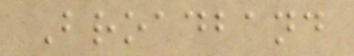Broadband
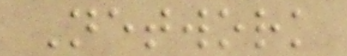Network
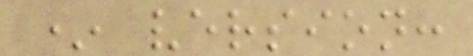* version:
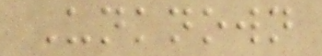Unknown
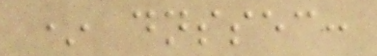* dnssec:
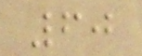60
